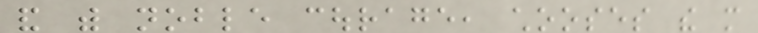and with noble courage, chooses the more
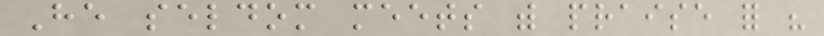He seldom meets with praise for his
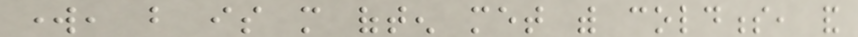work, but is more often met with coldness, and
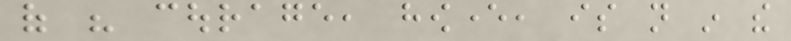of his courage, however, is not in the
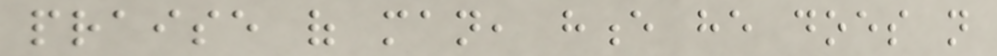praise of man, hence he does not
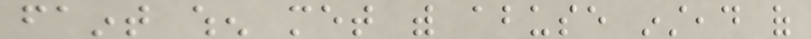faint when met with abuse instead of
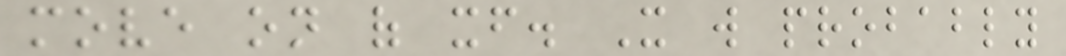move on of itself. It will probably
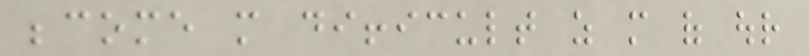become more difficult as more of our
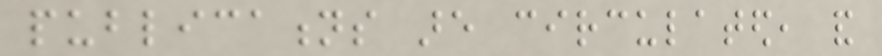publications are circulated, and
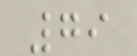79
